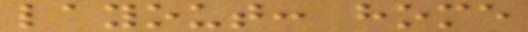layout: home
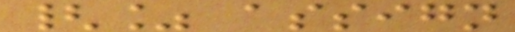{% assign
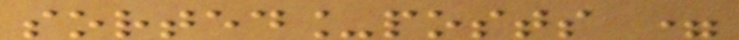sorted_posts =
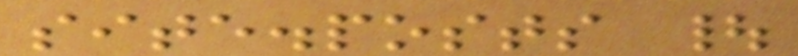site.posts |
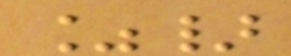%}
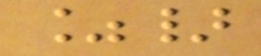%}
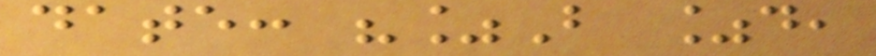date: "%B %d,
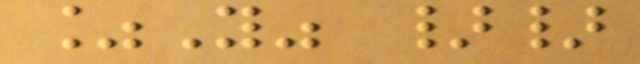%Y" }}
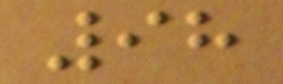98
